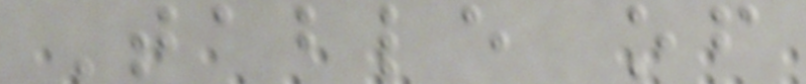Table of
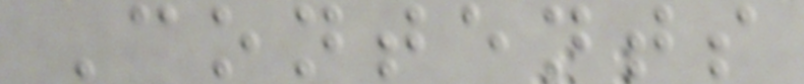Contents
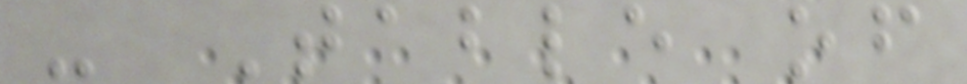- Table of
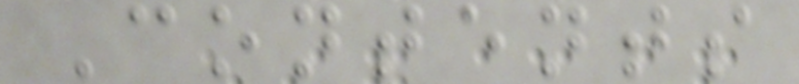Contents
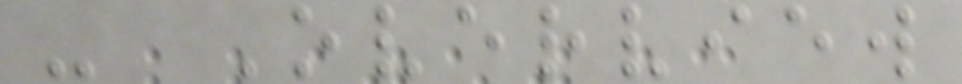- Overview
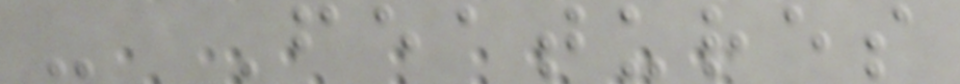- Features
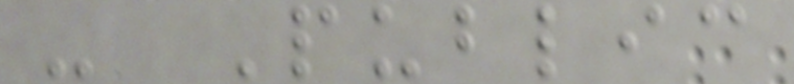- Public
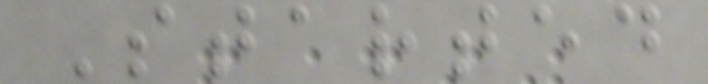Started
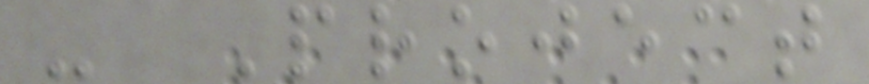- Project
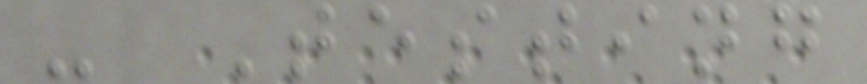- Testing
